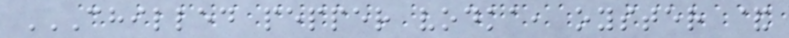CHILLED PEPPER VODKA, OYSTER &
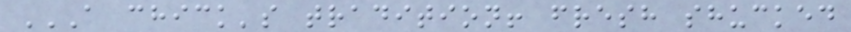A CHICK'S TRADITION! FRESH SHUCKED
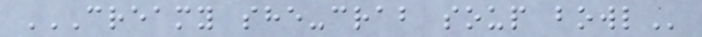CREAMY SHE-CRAB SOUP BOWL
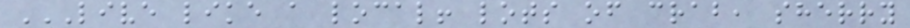LIVE LIKE A LOCAL! LOTS OF CRAB, SHERRY
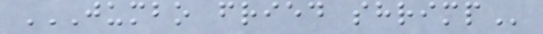JUMBO FRIED SHRIMP
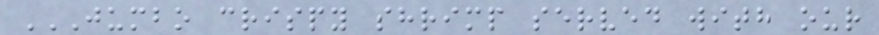JUMBO CRISPY SHRIMP SERVED WITH OUR
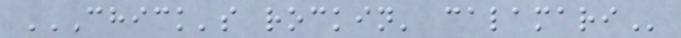CHICK'S ROCKIN' CALAMARI
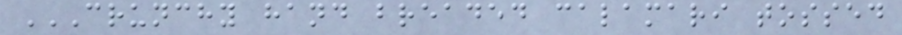CRUNCHY HAND BREADED CALAMARI TOSSED
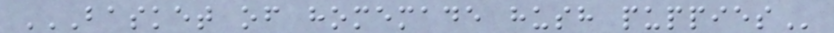BASKET OF HOMEMADE HUSH PUPPIES
